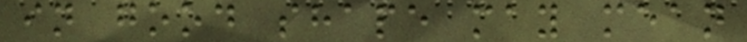in good shape may mean
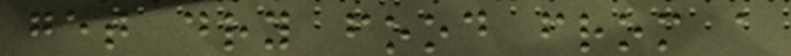get dry food from a
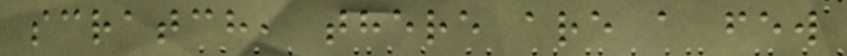scratch, there are a few
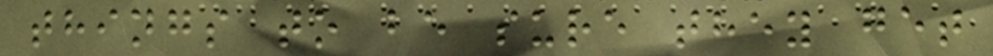things to be sure they get
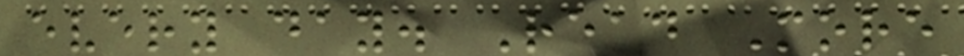every day. Read More
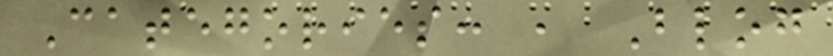Categories: , Blog
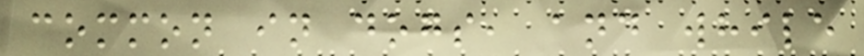common in dogs, and while
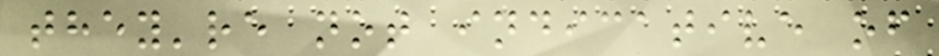they're not indicative of
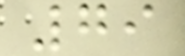79
